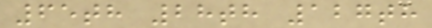65th 28th 127th
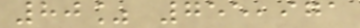80% 755,971
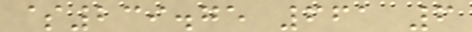$239.75 661 6
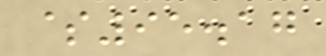$95.17
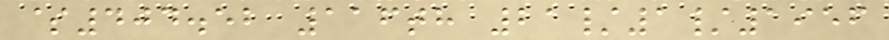$404.52 116th 21/1/1956
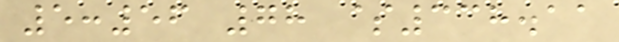5:56 78 $338.11
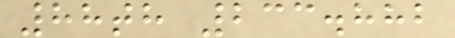88th 233.882
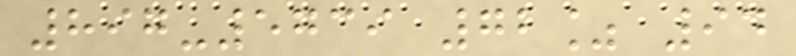897-5739 72% 94
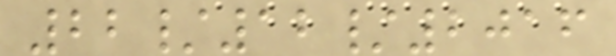22/12/2016
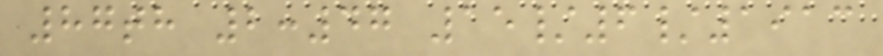87th 2:47 15/6/1913
